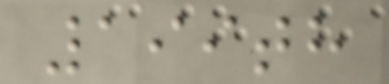199th
